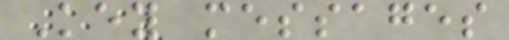Key messages
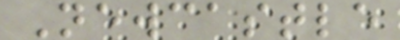Newcastle
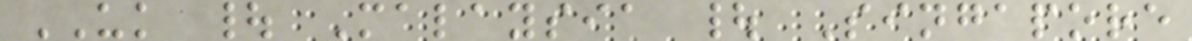UK | Malaysia | Singapore
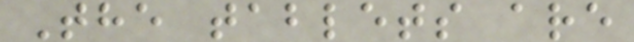The tablets are
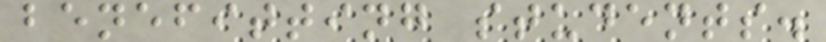benefitting students.
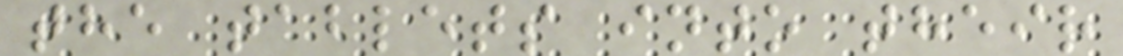the tablets into their
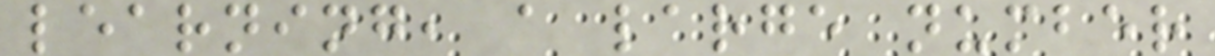learning, a large number
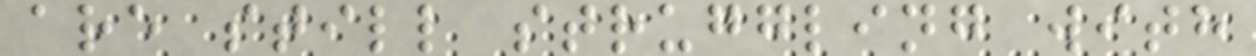are still struggling with
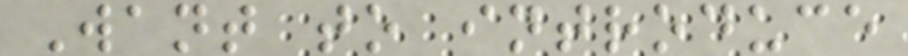Want to introduce
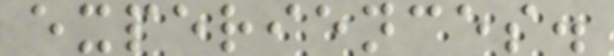experiences.
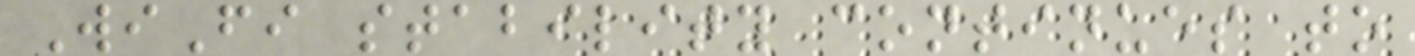WiFi stability continues to
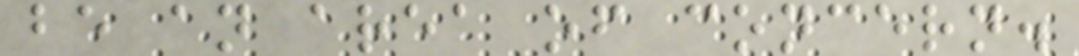be an area of concern.
